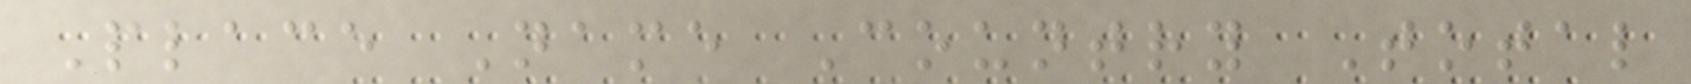Place Name Country Total
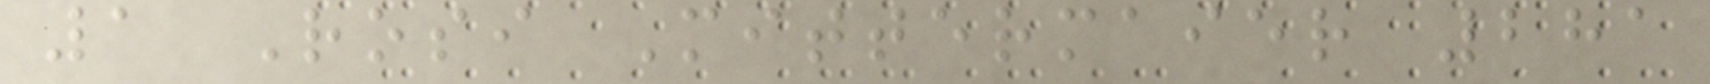1 Rosi Mittermaier 281
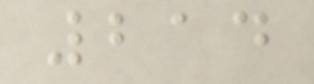214
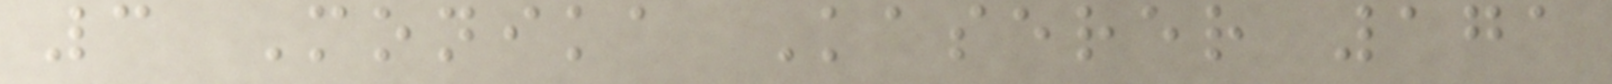3 Monika Kaserer 171
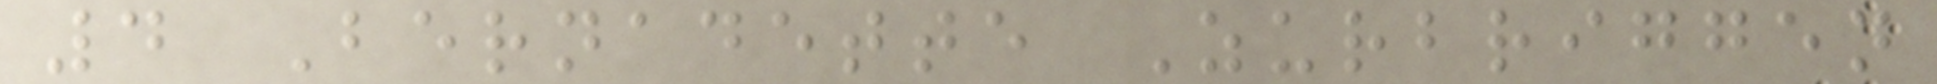4 Bernadette Zurbriggen
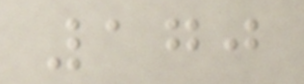170
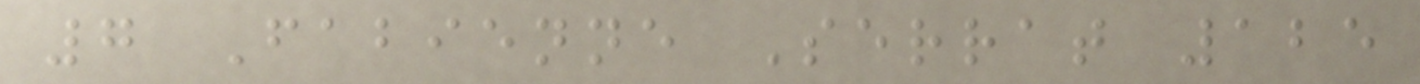7 Fabienne Serrat 125
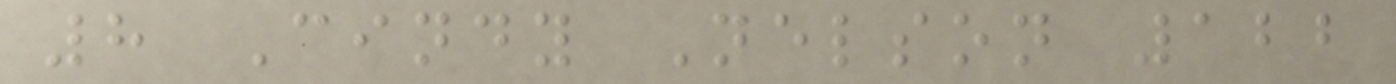8 Cindy Nelson 122
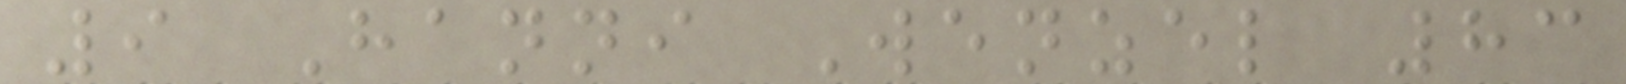9 Hanni Wenzel 83
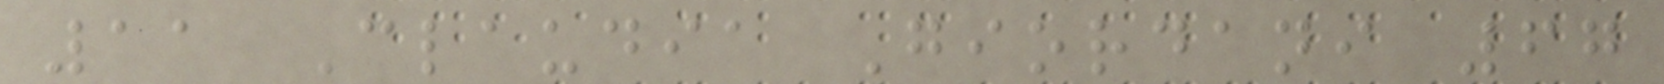11 Claudia Giordani 67
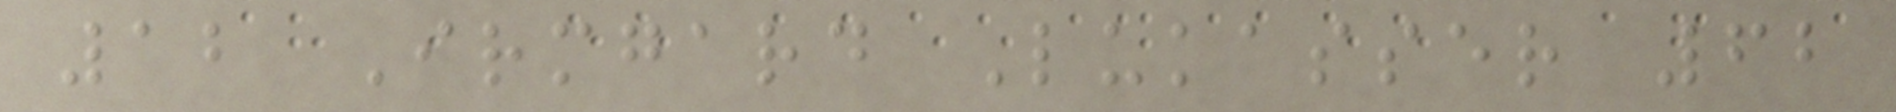12 Irmgard Lukasser 62
